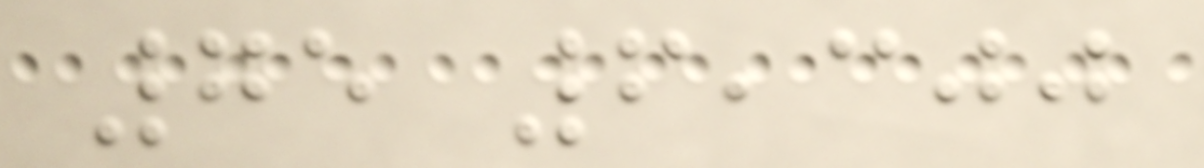75 6,300
